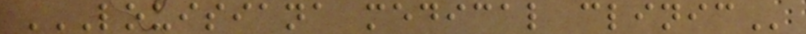LOUISIANA MEDICAL CLINIC
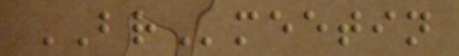BRmeetin
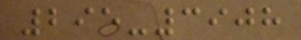295-3908
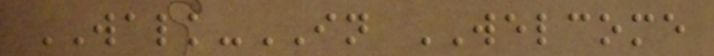WALK-IN WELCOME
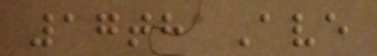17th Ave
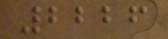2226
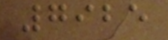7925
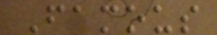Famous
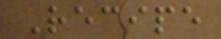Recipe
